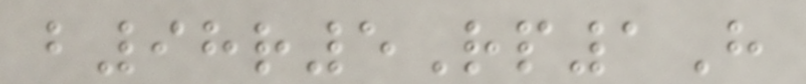b98r5Rp1H
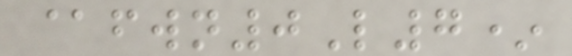@fwn0L7*
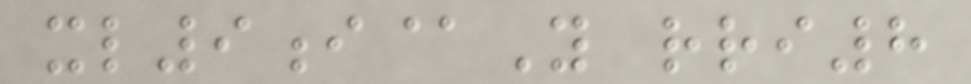xl9i@Y rri8
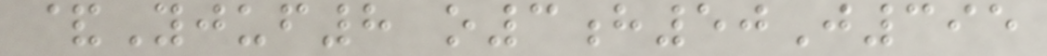&Yjuf8 o3h50J395
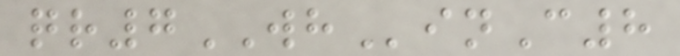qr7WHinC8
